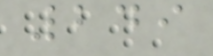249
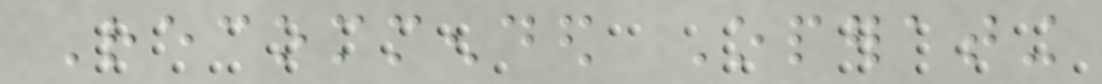Recommended Operating
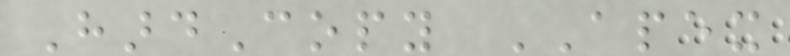HardCopy APEX
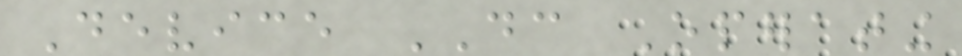Device DC Operating
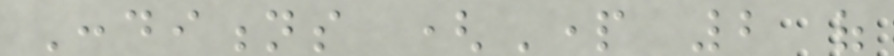Conditions (Part 2 of
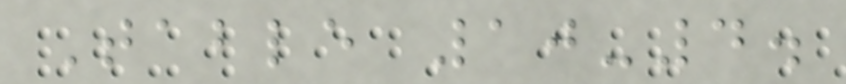Table 10-4.
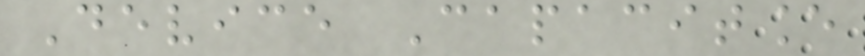Device Capacitance
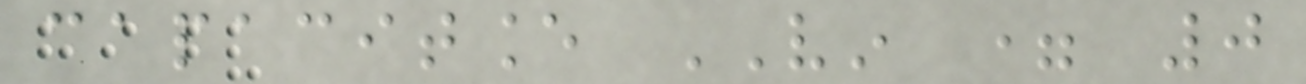capacitance VIN = 0
